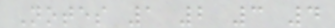Notes 1 2 3 4
